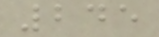245
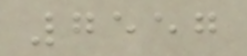7557
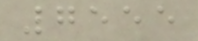7555
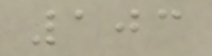103
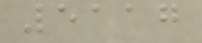5117
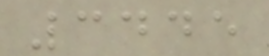3445
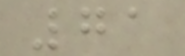71
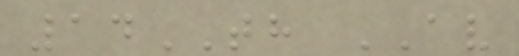14TH AV
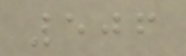506
